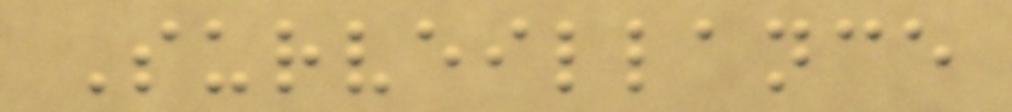Surveillance
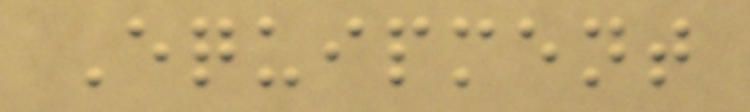Equipment
